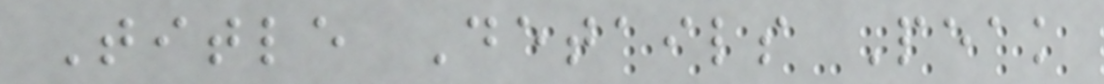Title Details Peak
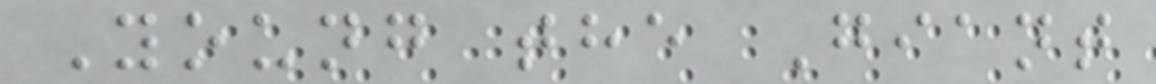Young the Giant
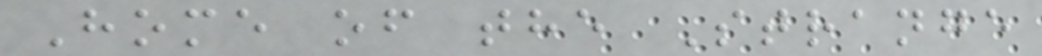Home of the Strange
